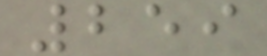259
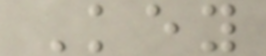Key
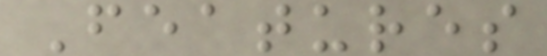Features
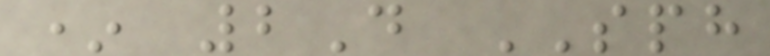* 2D SPH
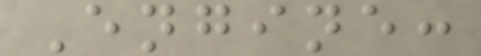Engine:
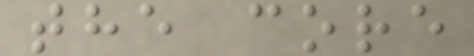the core
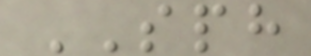SPH
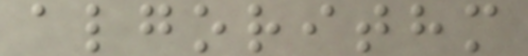algorithm
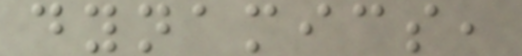dynamics,
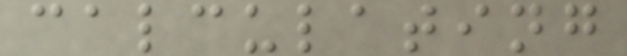calculating
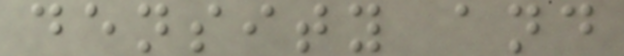density and
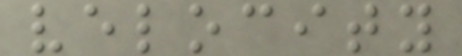velocity
